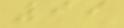99
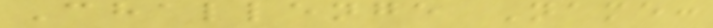Challenge Name:
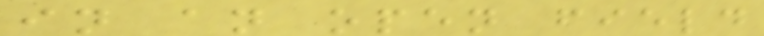in an open field
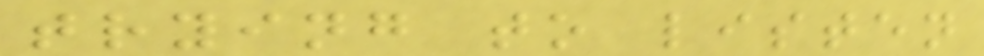trying to listen
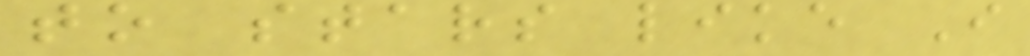to stars like I
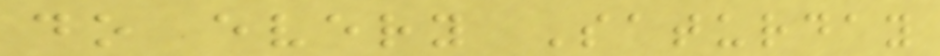do every Saturday
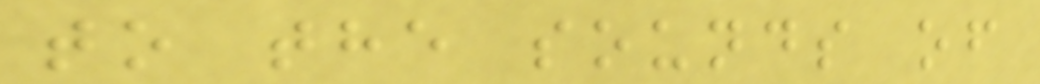to the sounds of
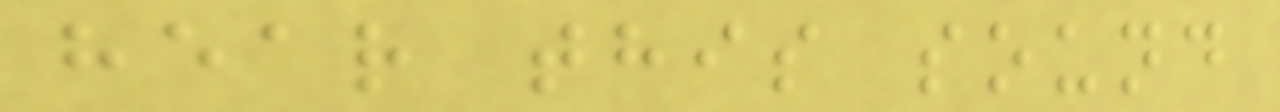hear this sound
